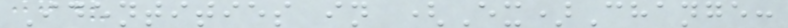Identities in (Ex)Change:
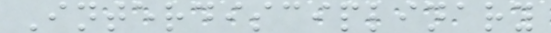Interdisciplinary
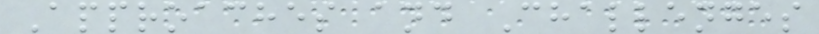Approaches and Challenges
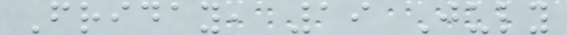Friday, 19 July
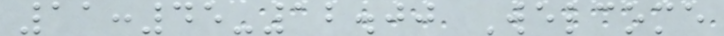11:45-12.00 Welcome
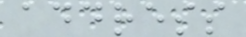address
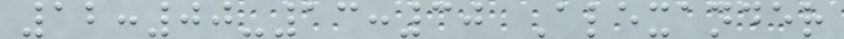12:00-13:30 Alexander
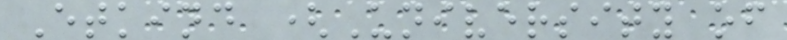Etkind (University of
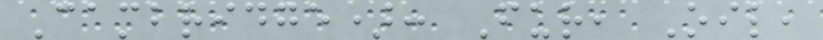Cambridge): Fur, Oil,
